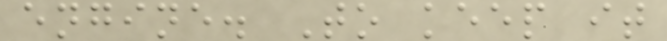engine. To keep it
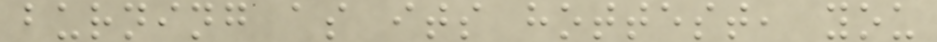burning as its hottest, you
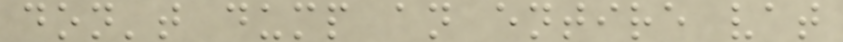don't dump an entire vat
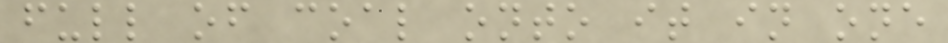full of coal onto it in one
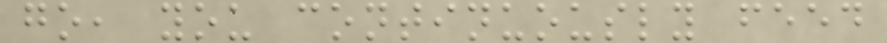go, you continuously feed
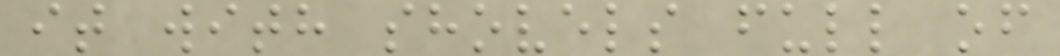it with shovels full of
